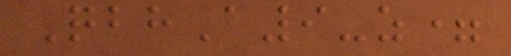QbhA9-z=
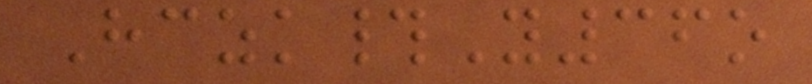Hczk#Y36o
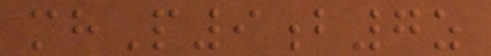mhP9b7z
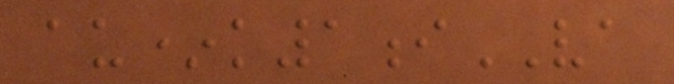au*k1iVA
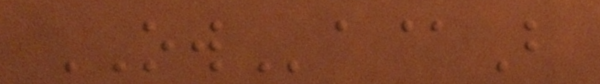OWa@B
